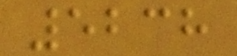5238
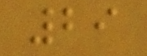29
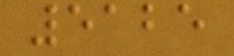5125
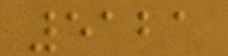5121
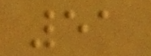51
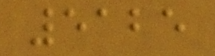5125
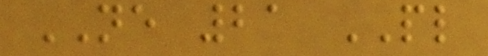NE 21 PL
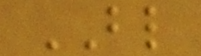BL
